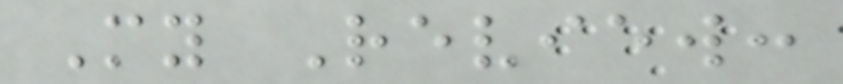My Review:
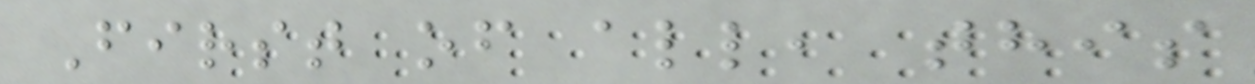First of all, this
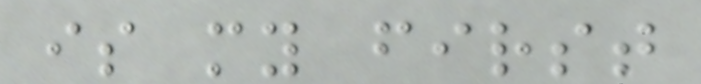is my first
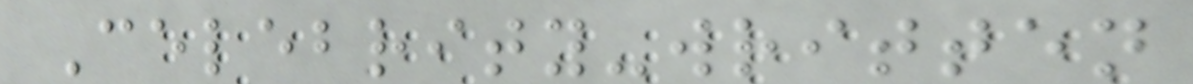Celebrity-written
